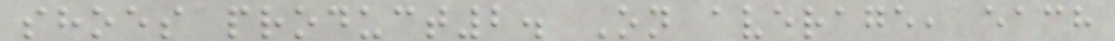shoes product2. On average, each
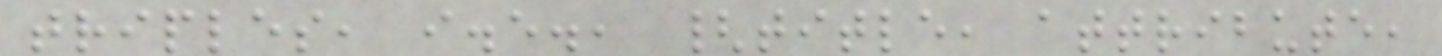triples, i.e., {title, attribute,
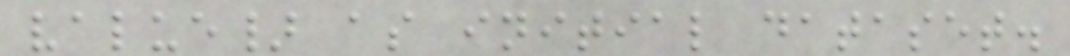value} as initial dataset.
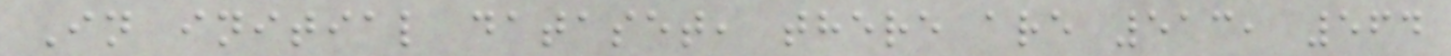In initial dataset, there are 513, 564
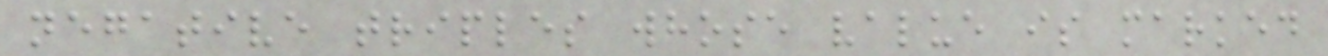negative triples whose value is marked
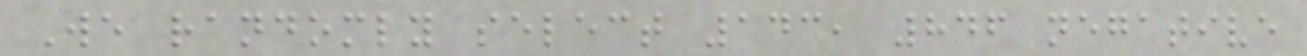We randomly select 143, 846 negative
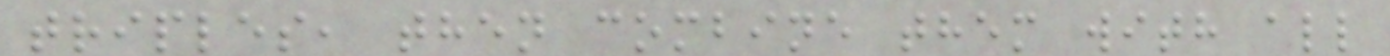triples, then combine them with all
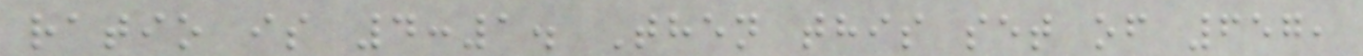ratio is 4:1. Then this set of 657,
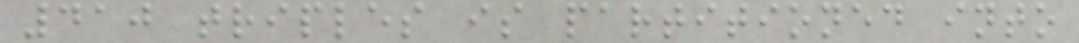410 triples is partitioned into
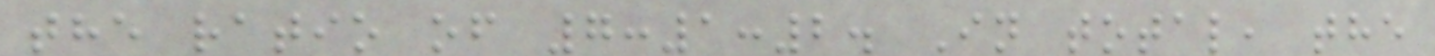the ratio of 7:1:2. In total, the
